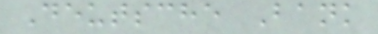Deutsche Bank
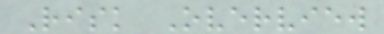Risk Overview
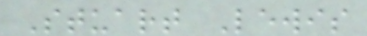Stuart Lewis
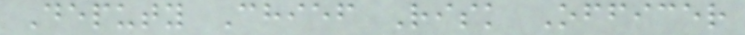Deputy Chief Risk Officer
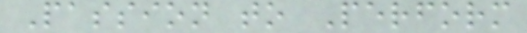Passion to Perform
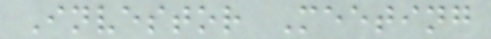Investor Meeting
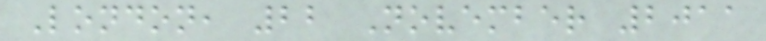London, 22 November 2011
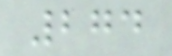274
